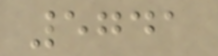5741
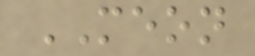MEON
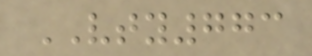VTY773
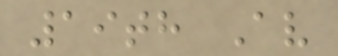19th Av
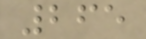265
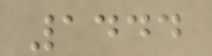1444
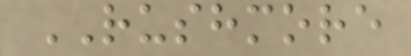RUSHMORE
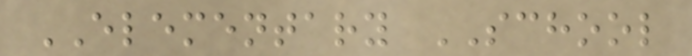ELEMENTARY SCHOOL
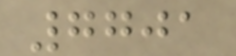7701
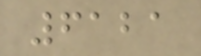6121
